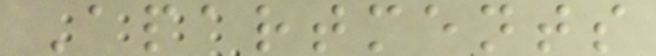Apartments
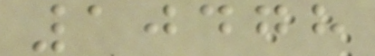10478
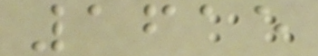1615
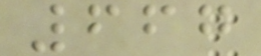667
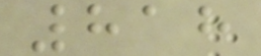818
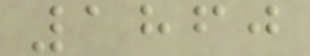1860
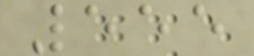555
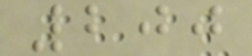200
